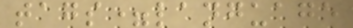tags=language
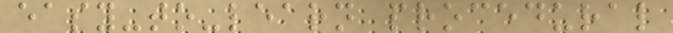easy-to-learn procedural
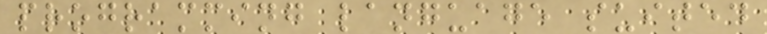programming language suited
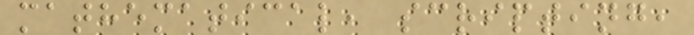mathematical, scripting,
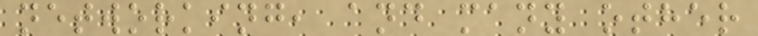networking, and many other
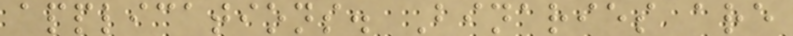applications. Binaries are
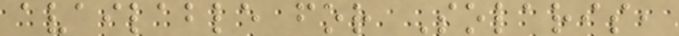available for Solaris,
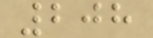208
